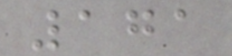171
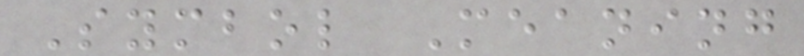Symbol Meaning
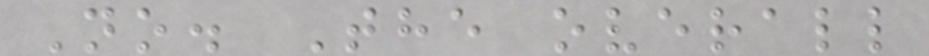No. The overall
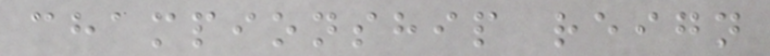championship reign
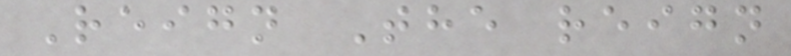Reign The reign
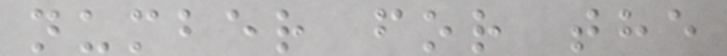number for the
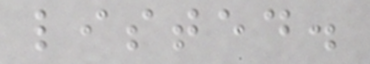listed.
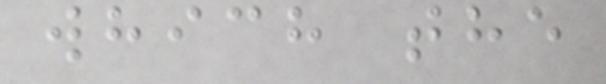which the
